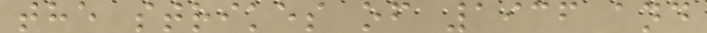the strikes of 1936 and
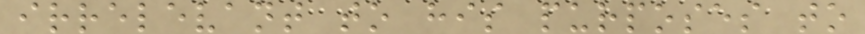irrelevant to his purposes to
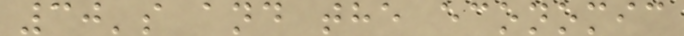30's and the economic
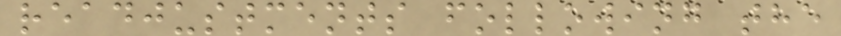readjustments following the
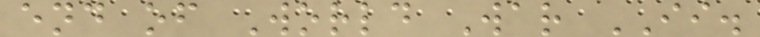end of World War II.
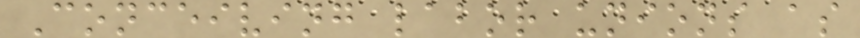Conceiving labor unions as
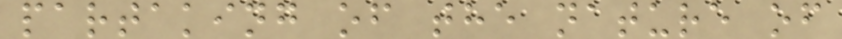partaking of the nature of
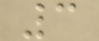3
